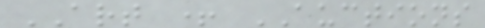ART + AUCTIONS
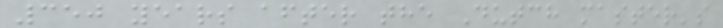350 years after the Dutch master's
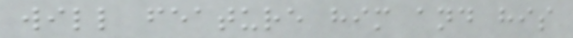will feature him and his
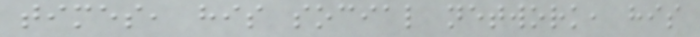times, his social network, his
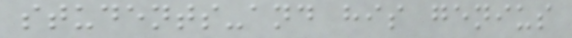students-and his genius
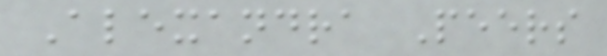Alexandra Peers
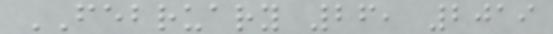FEBRUARY 26, 2019
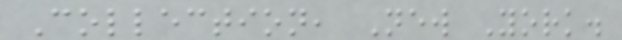Collection, New York.
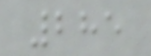285
